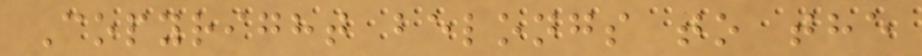Copyright belongs to the
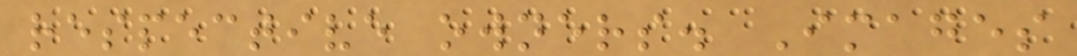respective owners. Images
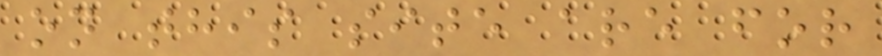on this site are for
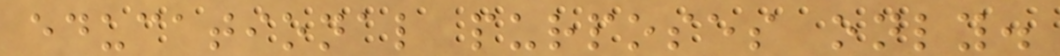educational purposes only.
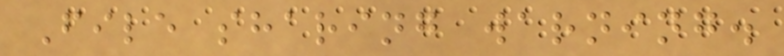File sharing warning.
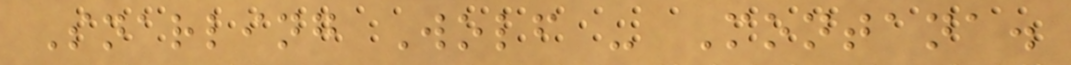Snarling Wolf - Montana.
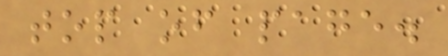top of page.
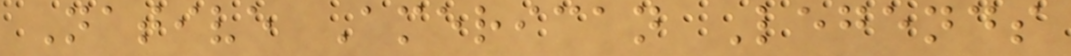Native American Legends
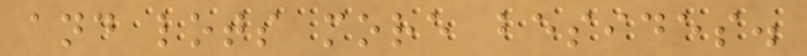and lots more besides.
